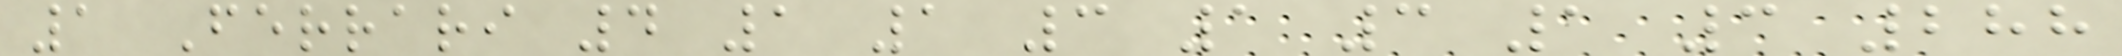1 Ferrari 4 1 1 3 1 3 1 3 288
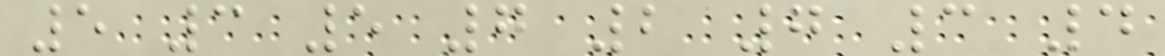5 3 5 7 2 7 3 4
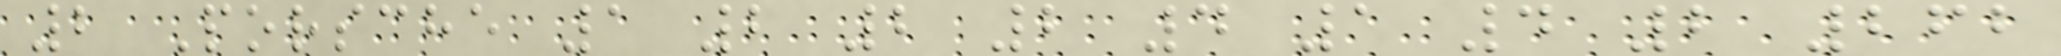2 Porsche 1 2 2 2 4 1 4 2 262
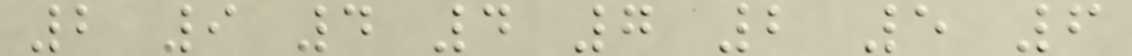2 9 4 4 7 2 5 6
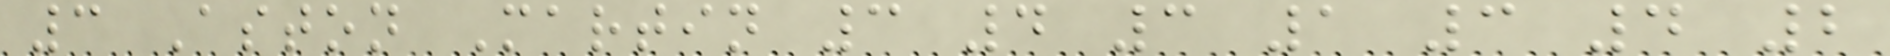3 Aston Martin 3 4 3 1 3 4 2
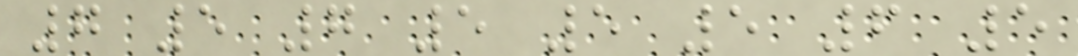7 5 7 5 5 5 6 5
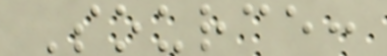Source:
